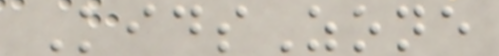KidsZone
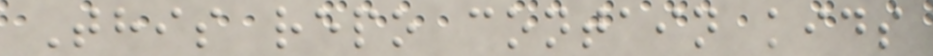This repo contain kids
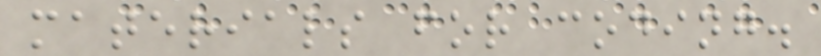materials for coding.
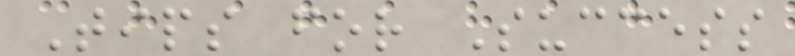Tips for Success
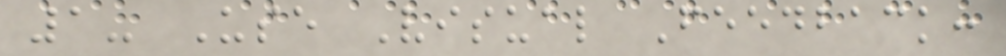1- Use Visual Feedback:
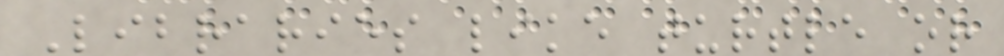Libraries like turtle or
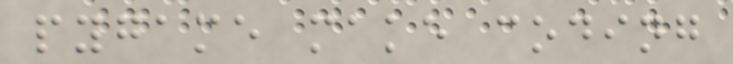pygame make coding
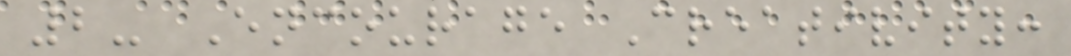2- Encourage Creativity:
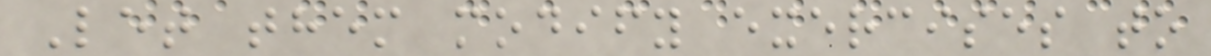Let them modify exercises to
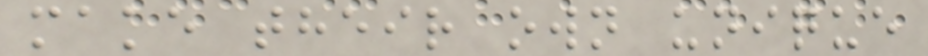make their own unique
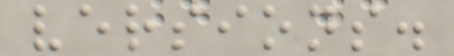versions.
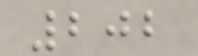202
